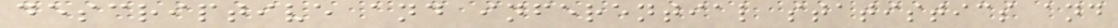descriptive and inferential statistics and
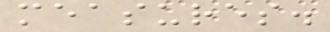measures.
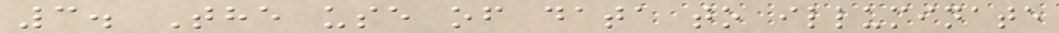3. The use of data to illuminate
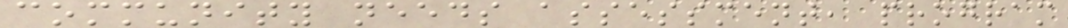community needs assessment, program
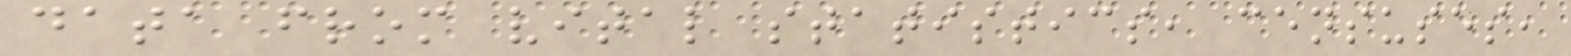data from vital statistics, censuses,
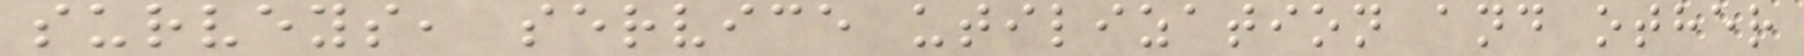surveys, service utilization and other
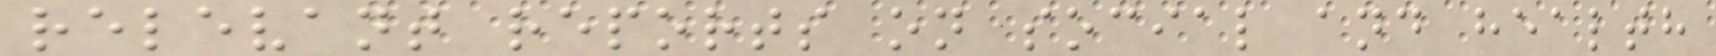relevant reports on social and health
